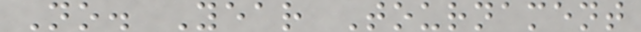No. Year Tournament
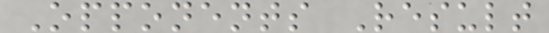Opponents Result
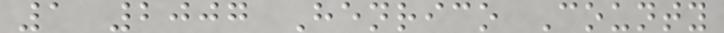1 2007 Henrico County
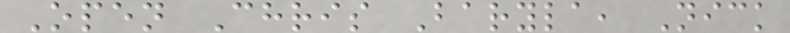Open Chris Baryla, Nick
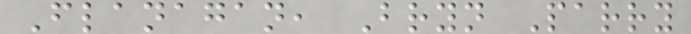Flanagan, Bryn Parry
